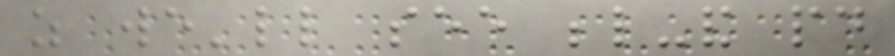as we'll see below-and paid
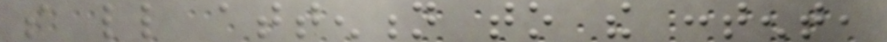so little attention to the content,
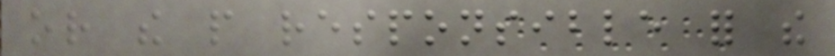or the people responsible for the
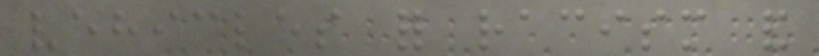vehicles for racism and
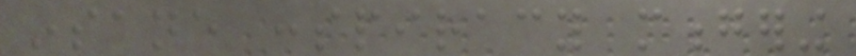insane conspiracy mongering
